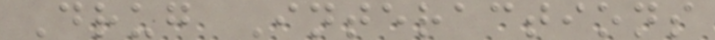Drug Interactions
